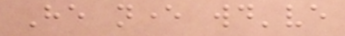He never would've
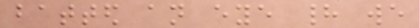batted an eye had we
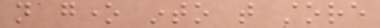not gone into that store
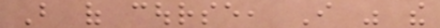But of course, I was the
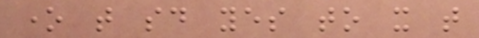one that said yes to it that
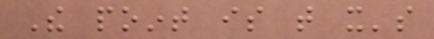The point is that it's
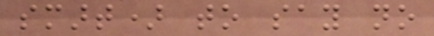smart) to say no
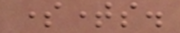sometimes.
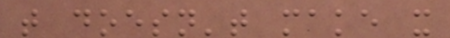that doesn't make it
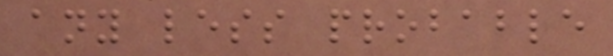any less probable
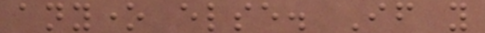anyone else. If you
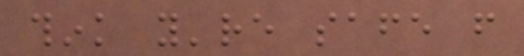think you're safe from
